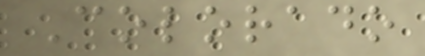Colorado
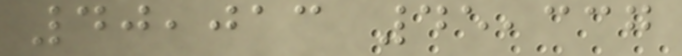40,013 45,337
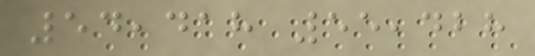54,418 55,428
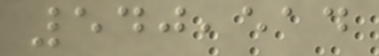540,514
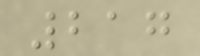217
